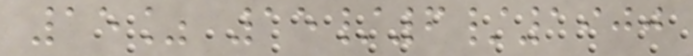15% 15/6/1900
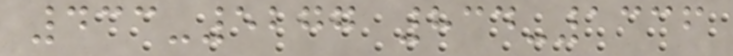433-5277 834-1336
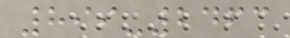899-2463
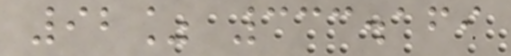92% 333.169
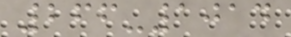266-1014
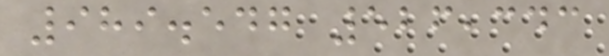989.547 526,343
